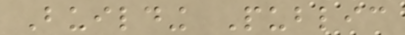Building Public
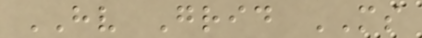HV Grid MS
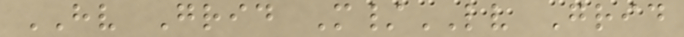HV Grid M/LV Grid
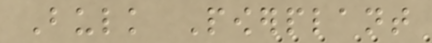Bulk Powerplant
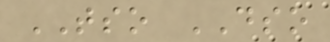TSO DSO
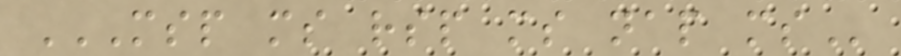MSP MS RSP MS NAP MS
